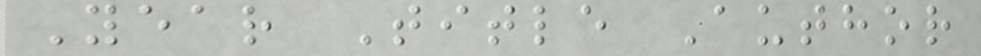Year Title Author
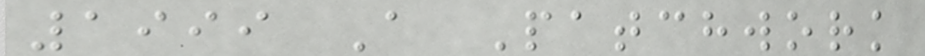1999 A Patchwork
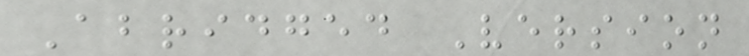Abridged Version
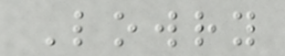Lowry
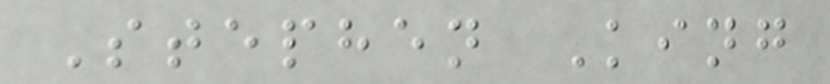Stephen King
